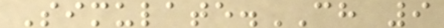Simulate.CH 9
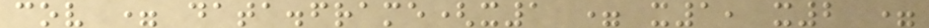cov = data.frame(x1 = x1, x2 =
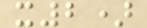x2)
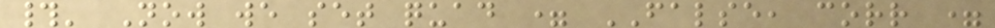#' Now we set quad = FALSE, corr =
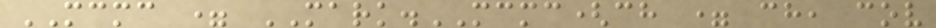MCMC = MARK.MCMC(ch = ch, cov
